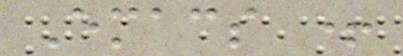Emacs +
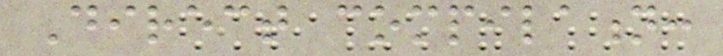Direct compilation:
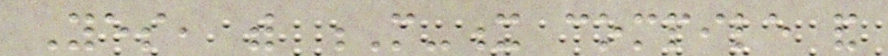Yes, with M-x compile and
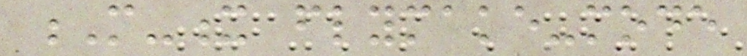M-x flymake-mode
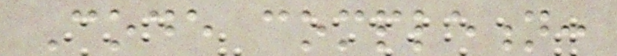Code completion:
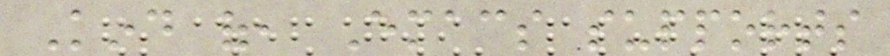Kind of, Emacs supports
